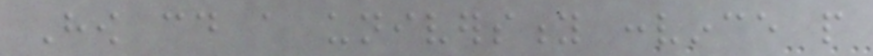How could a university convince people
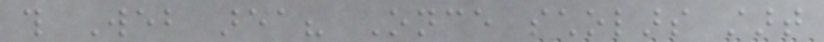this Web area? Once scholars start
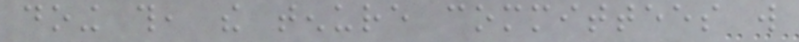doing this, the tenure committees will
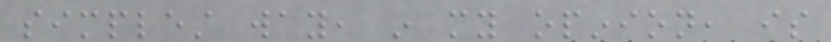simplest way, in my opinion, is
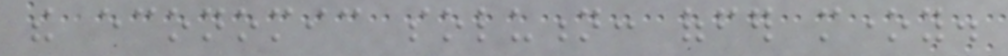the economic solution: offer money.
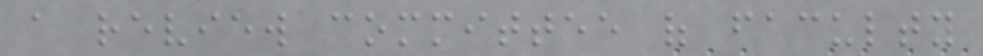a review committee of faculty
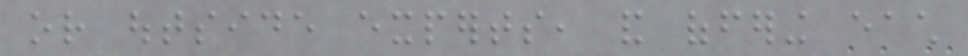or outside experts, and offering each
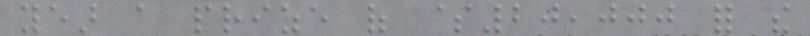year a prize of $20,000 for the
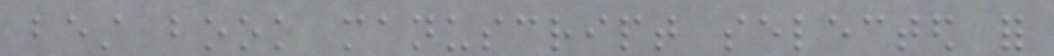best book manuscript selected for
